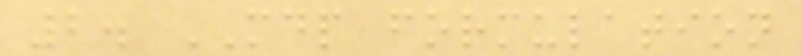2. MDP formulation
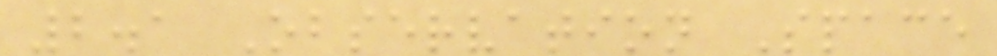2.1 Observation Space
